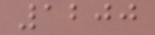1200
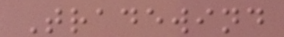Tradewind
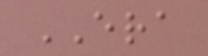ERA
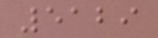5129
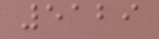5129
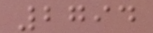2794
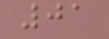01
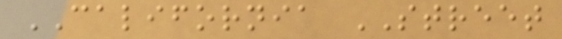CALIFORNIA STREET
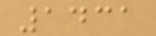1431
